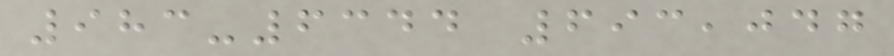983-6344 693,047
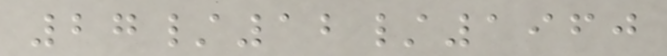27/12/1960
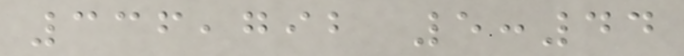336,792 5:44
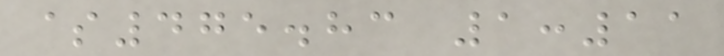$475.83 1:11
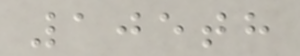105th
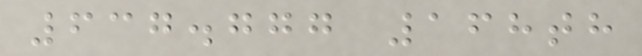637.777 168th
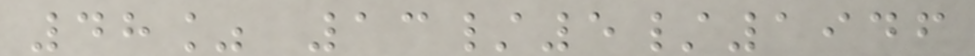48% 13/5/1946
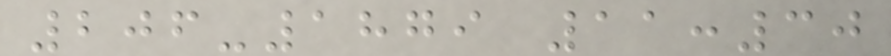206-1879 11:30
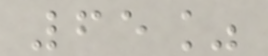65%
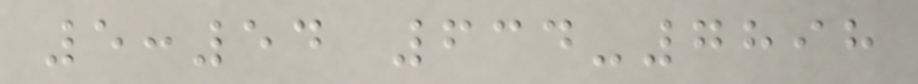5:54 634-7898
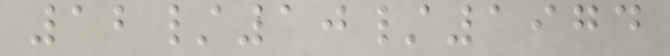12/10/1974
